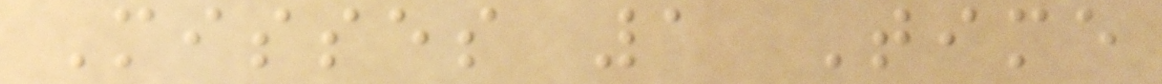Misses 1 Time
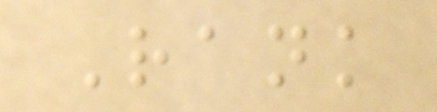Rank
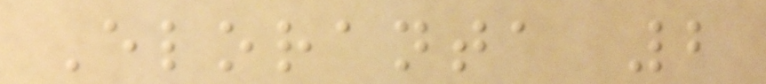Eloranta 2
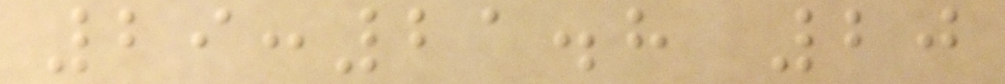29:21.8 20
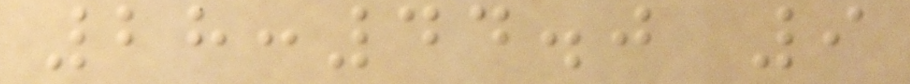28:44.0 9
